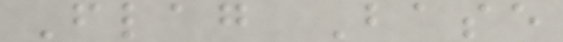Flag Base
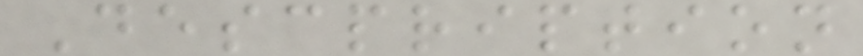Descpription
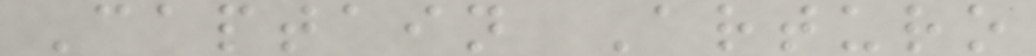Captain Arturo
